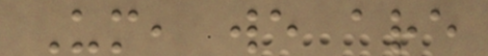Um, we are
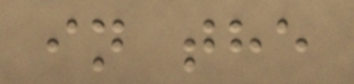in the
